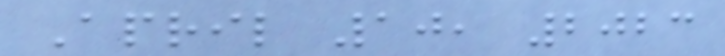April 10, 2023
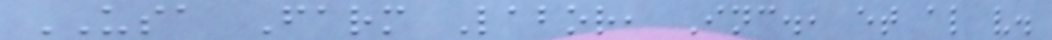USA Farm Labor, Inc., et al v.
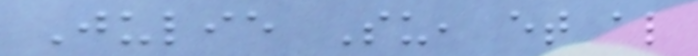Julie Su, et al
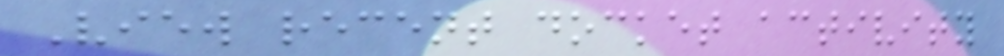View recent docket activity
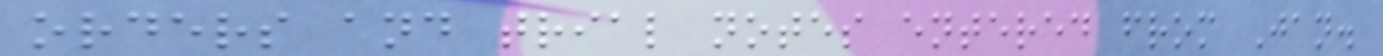orders and trial notes entered from Jan.
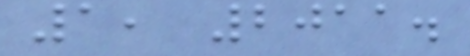1, 2011.
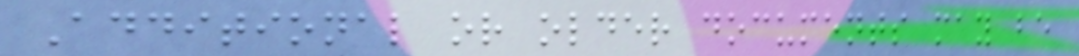Additional or older documents may be
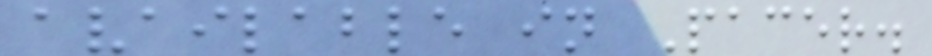available in Pacer.
